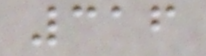316
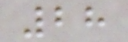28
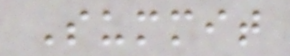Summit
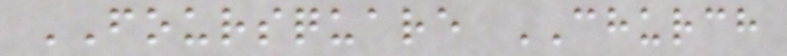FOURSQUARE CHURCH
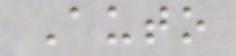Auto
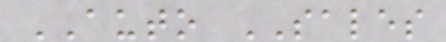AUTO SALES
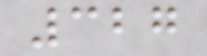327
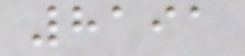8191
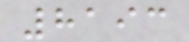8193
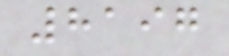8197
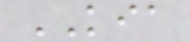KIA
